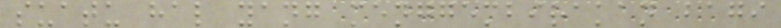suatu hal yang menggembirakan bagi
